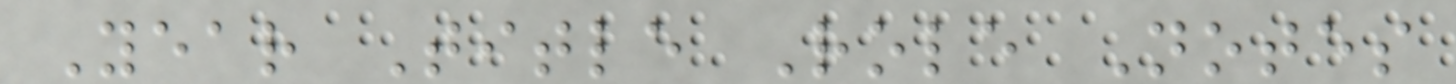Year Title Role Notes
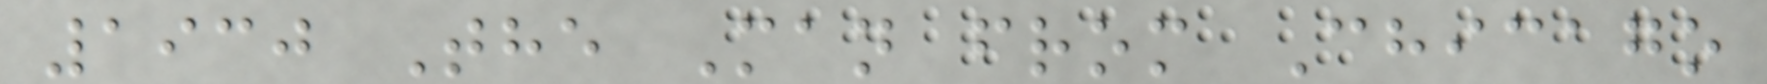1930 The Man from Chicago
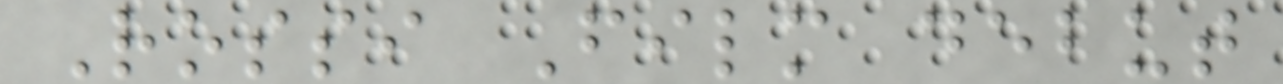Rossi Film debut
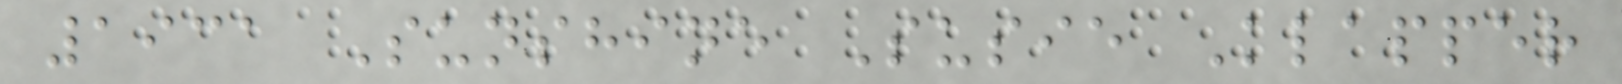1931 Sunshine Susie Klapper
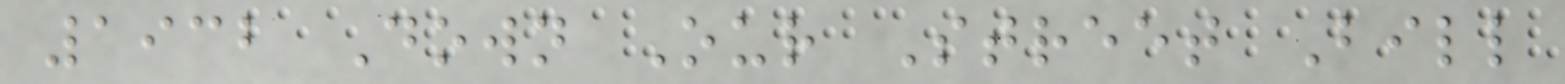1932 Down Our Street Bill
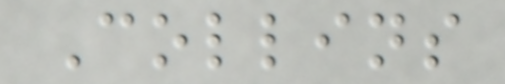Collins
